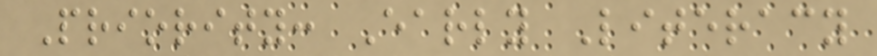Priority: Early Literacy
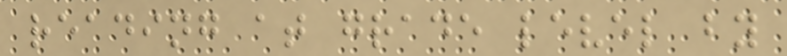reading at grade level by
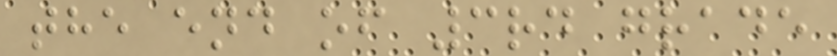the end of 3rd grade
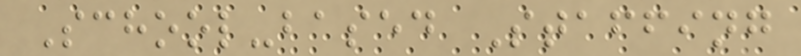School-based Staffing
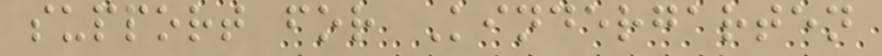support for Kindergarten
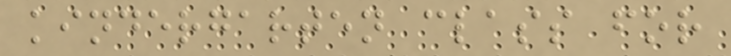kindergarten class for
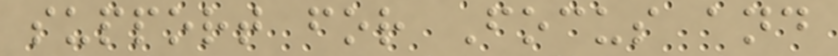support for Focus and
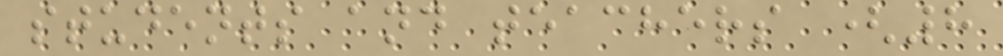students and teachers (8
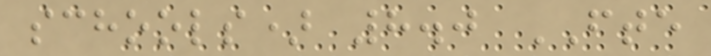schools) 8.0 FTE
